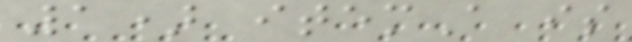1) itemA is
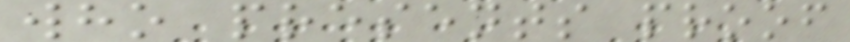who presents proof
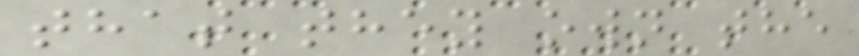that they own the
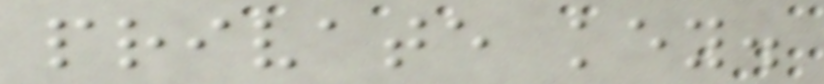private key.
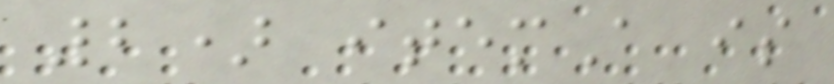2) itemA is
